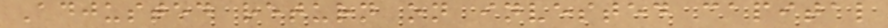Adjusted return on invested capital
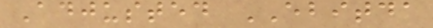Adjusted EBITDA
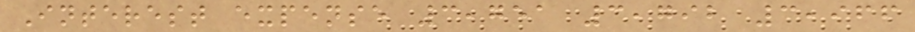Interest expense 3,751 3,792 3,966
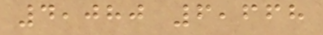4,080 6,668
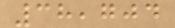38,704
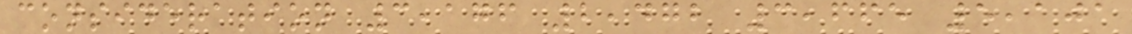consideration 3,176 2,472 3,665 5,101
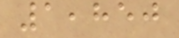1,850
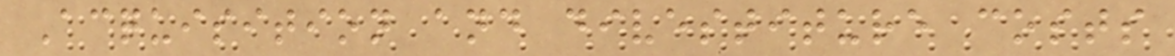Acquisition and divestiture costs
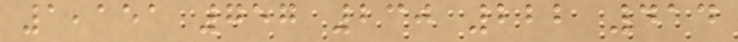1,151 757 230 222 414
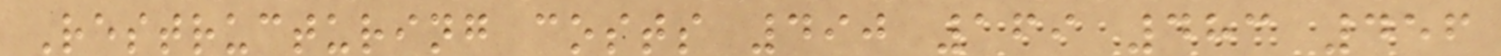Restructuring costs 490 169 483 456
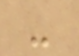-
